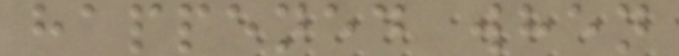happened when
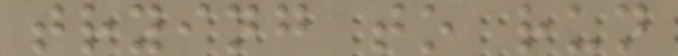trying to run
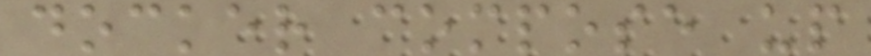docker compose up
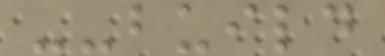--build
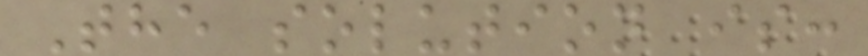The solution is:
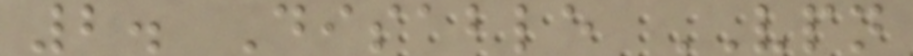2. Disable VPN
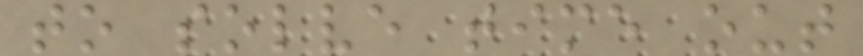to solve time out
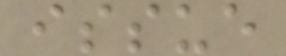issue
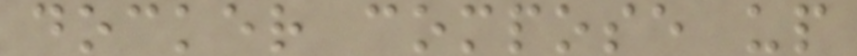docker compose up
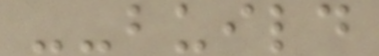--build
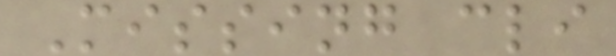Missing cli
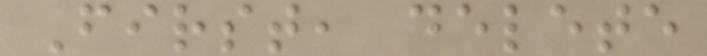First, delete
